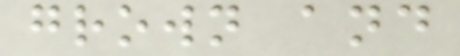grown and
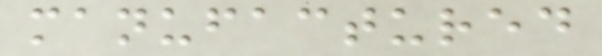manufactured
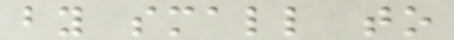by small to
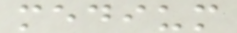medium
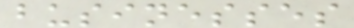businesses
